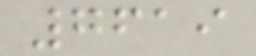7619
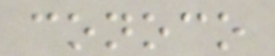conoco
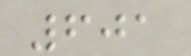601
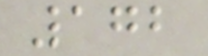172
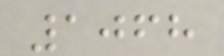1068
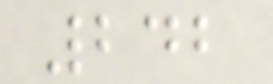242
